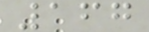167
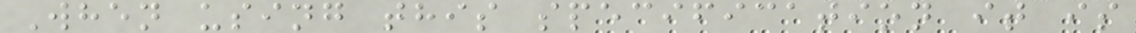When using this specification it is
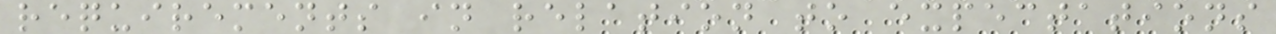requirements in relation to expectations
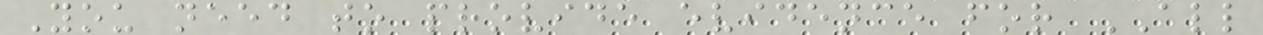You need to provide evidence for ALL
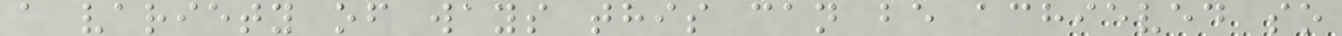a variety of ways this can be achieved so
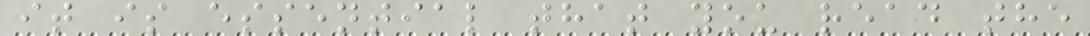it is essential that you read the
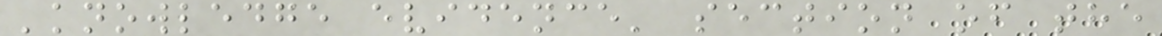'knowledge evidence' section of the
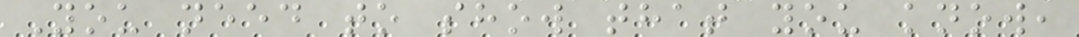You need to show that you know,
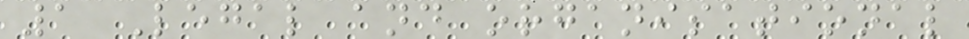1 Legal and organisational
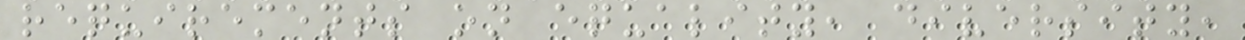requirements on equality, diversity,
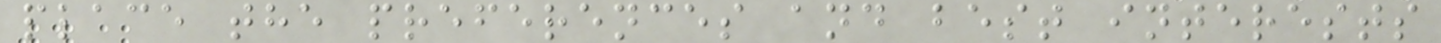place the preferences and best interests
